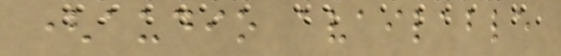(audio available
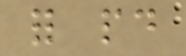for paid
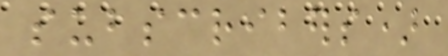subscribers)
